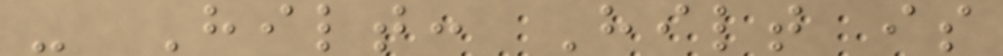- Hilt: Hilt is
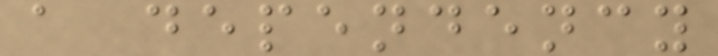a dependency
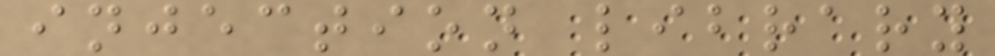injection library
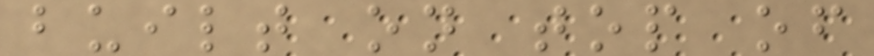built on top of
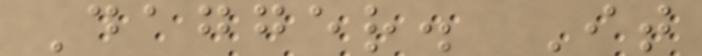Dagger. It
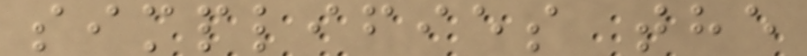simplifies the
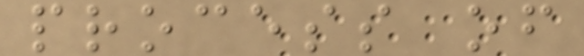process of
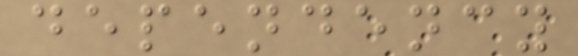dependency
